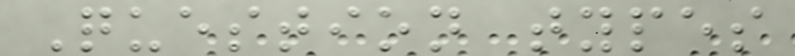Question types
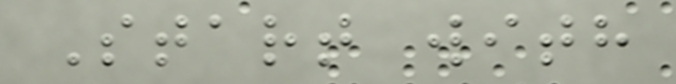Start with
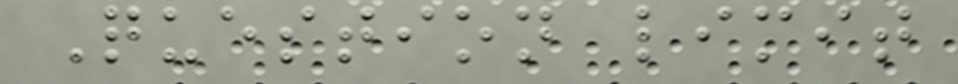Question limit
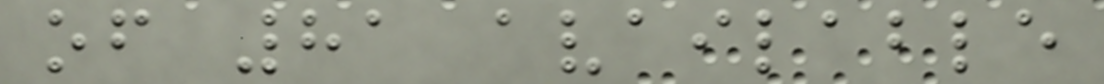of 81 available
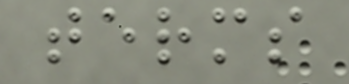terms
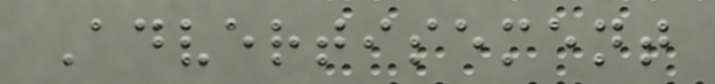Advertisement
